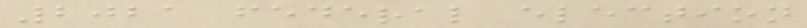2021 federal election
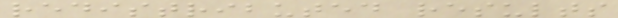redistributed results
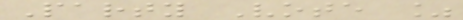Party Vote %
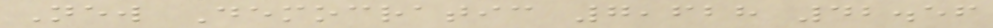New Democratic 7,628 42.56
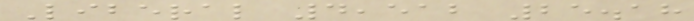Liberal 4,512 25.18
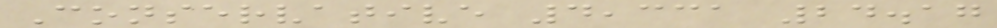Conservative 4,331 24.17
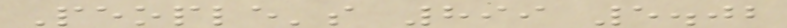People's 899 5.02
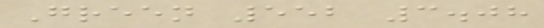Green 552 3.08
